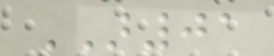AR01
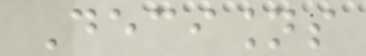Decisions
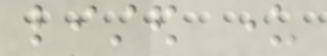listed under
